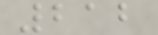212
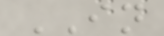IN
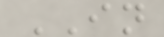IN
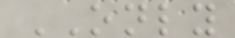ONLY
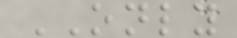ONLY
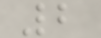2
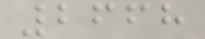2668
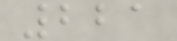221
